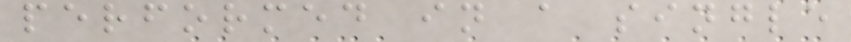performed in a single
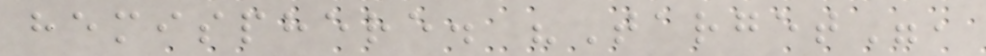hemisphere. "Target",
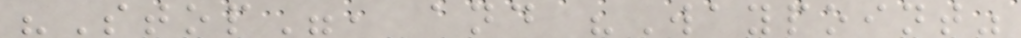"Stop", and "Waypoint"
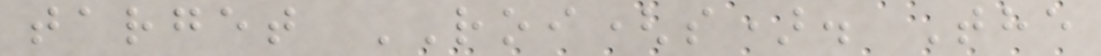target ROI(s). The
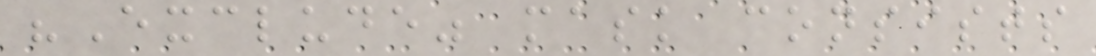"Exclude" mask consists
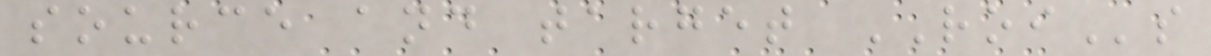source and target ROIs
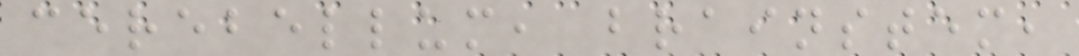cerebellum, brainstem,
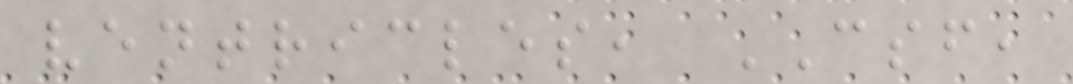ventricles, CSF,
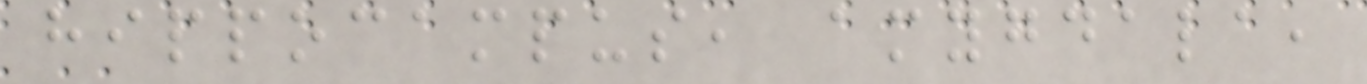hippocampus, amygdala,
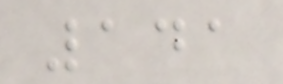141
